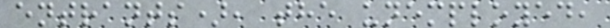entrants), the unemployed,
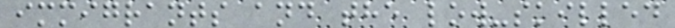immigrants and the low-skilled
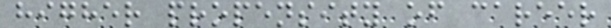higher propensity of career
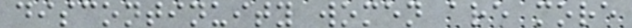discontinuity women are more
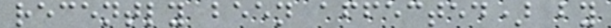recently been affected) by
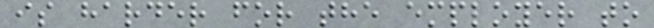is harder for the employer to
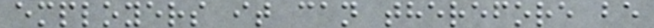employers it can therefore be
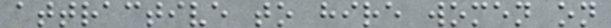attractive to hire women on
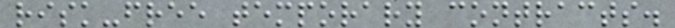risk-free temporary contracts.
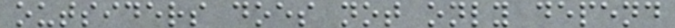outsiders does not only depend
